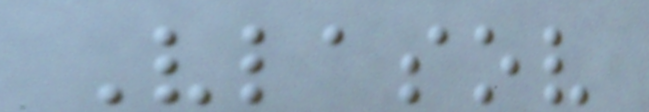Vlasov
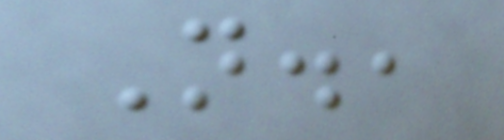N.,
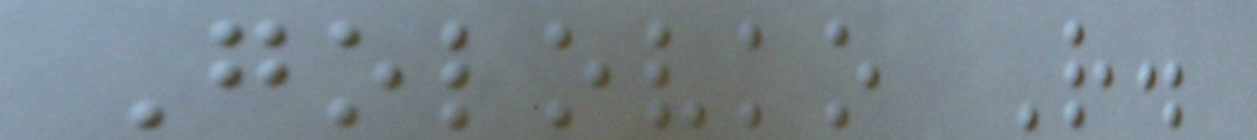Golovko R.
